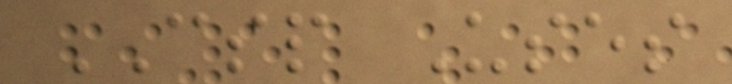CSP Uses
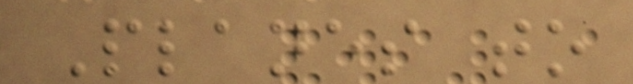Planes to
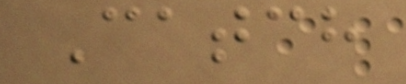Catch
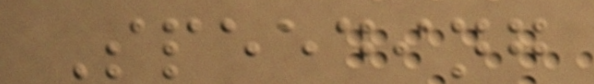Speeding
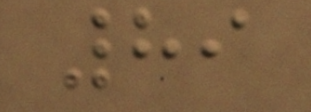89
